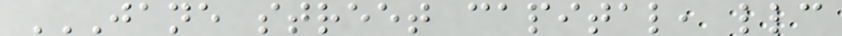JANE STREET CAPITAL, LLC
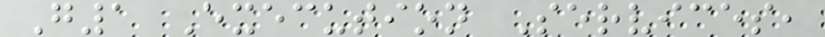G1 Execution Services,
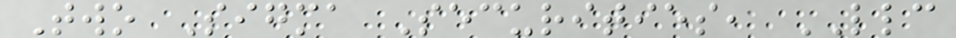Two Sigma Securities, LLC
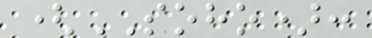(SOHO):
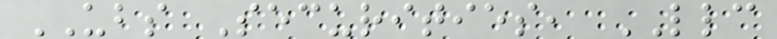UBS Securities, LLC
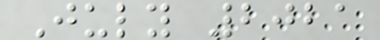July 2021
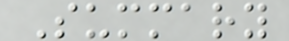Summary
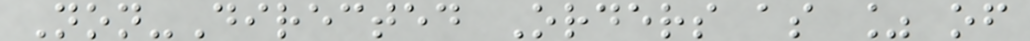Non-Directed Orders as % of
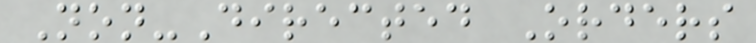Non-Directed Orders
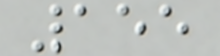155
